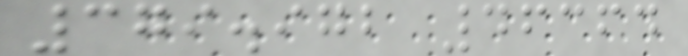379.972 46364
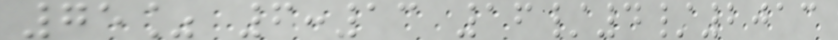75% 6:13 16/4/2013
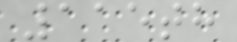115th
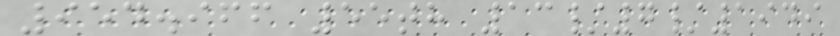954.966 55th 13/7/1949
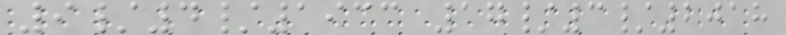9/4/1933 17/3/2018
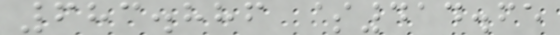683.886 $414.65
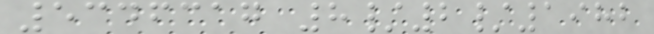5346317 8/2/1982
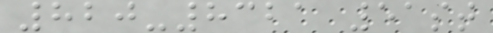820-8321 51st
